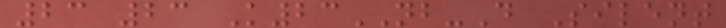23 23 K23NB-D Silent
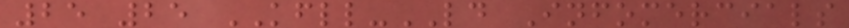25 25 KFLL-LD Infomercials
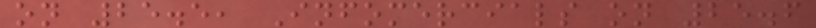on 25.5, Infomercials on 25.6
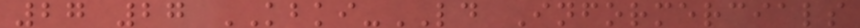27 27 KBKI-LD Informercials
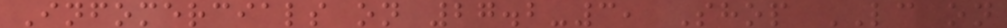Infomercials on 27.2-3, Shop LC on
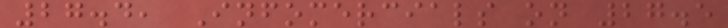27.4, Infomercials on 27.5
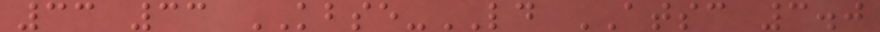33 33 KBSE-LD ATSC 3.0
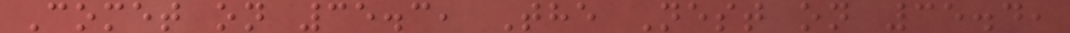Comet on 35.3, The Nest on 35.4,
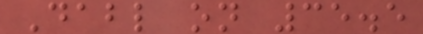Dabl on 35.5
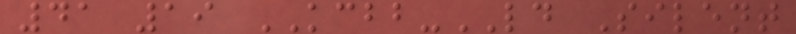41 19 KCBB-LD Silent
